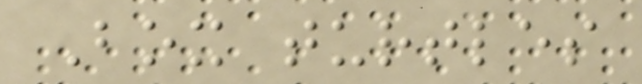Box turtles
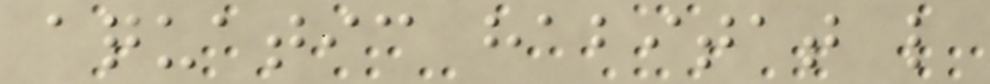aquatic habitat like
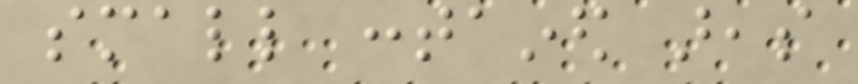small contained areas
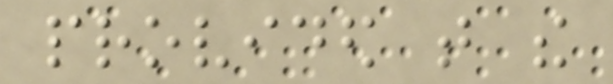provided that the
